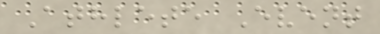Athlete Event
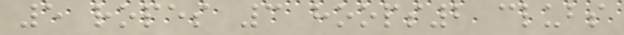5 ropes 3 hoops2 clubs
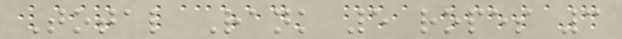Total Rank 5 ropes 3
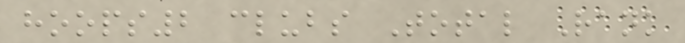hoops2 clubs Total Rank
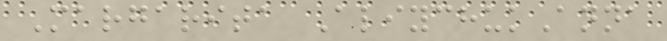Margarita AliychukAnna
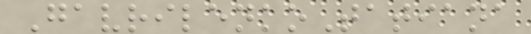GavrilenkoTatiana
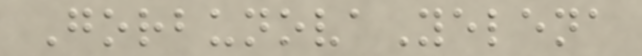GorbunovaYelena
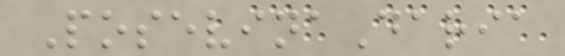PosevinaDaria
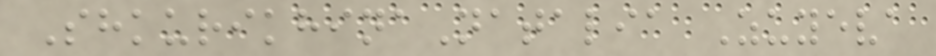ShkurikhinaNatalia Zuyeva
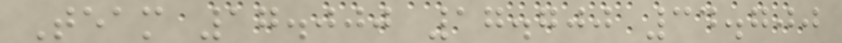Team 17.000 17.700 34.700
